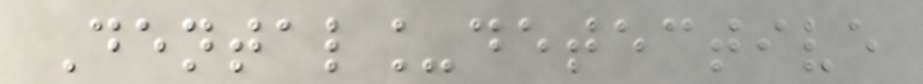Dental_detective
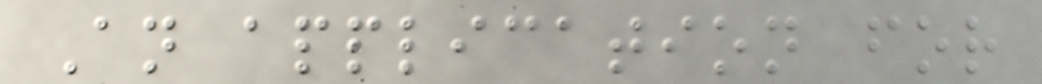An application for
